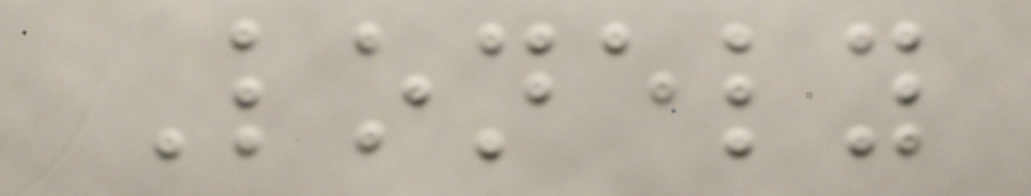Lonely
